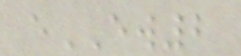eEW2
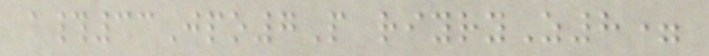a#33Jpo7P riyryZ8=
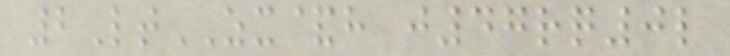2LtZX&h j47rq0l
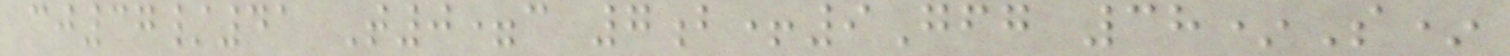cj37/41 T0=c 7b+9Gfg 38*S*
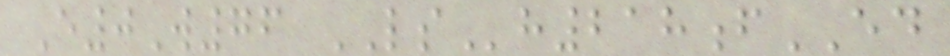E0W76 LSh218fED
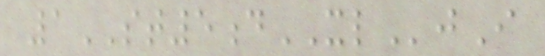1ST5dXLjI
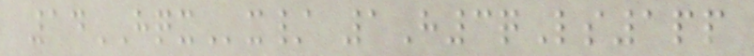14HQXx/ 1H3qLs1pp
